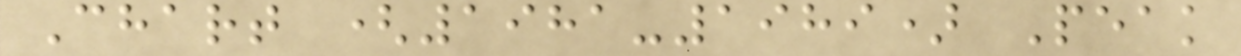Chart (1981-1989) Peak
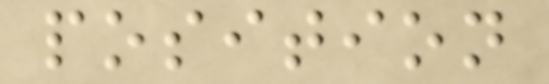position
